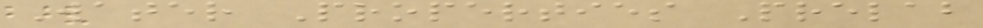Water Properties Prelab
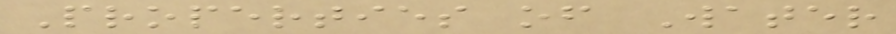Properties of Water
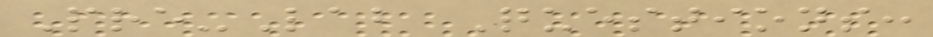Pre-Lab Questions:
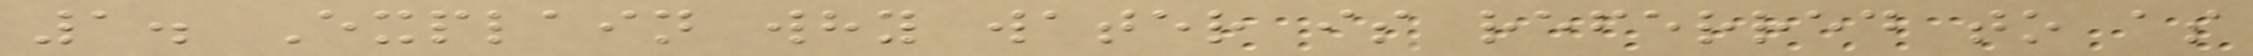1. Explain why water is referred to as
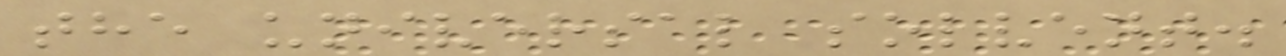the universal solvent.
